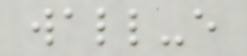wall-e
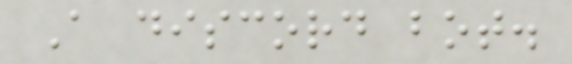A discord bot.
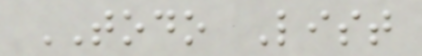TODO List
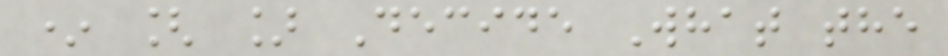* [ ] Decide What the
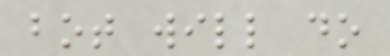bot will do
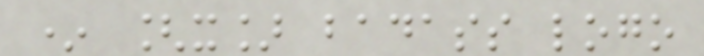* [x] badass logo
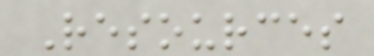Resources
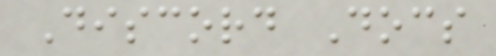Discord Docs
